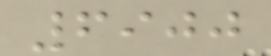6900
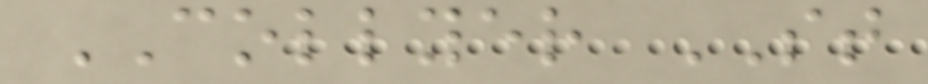COLLYER ST
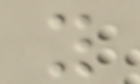y
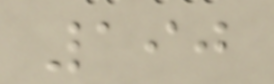190
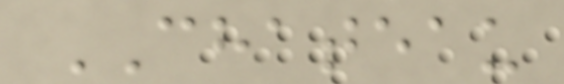CHATEAU
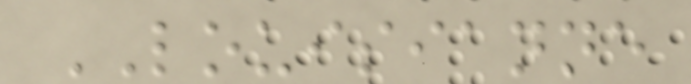LOUISIANNE
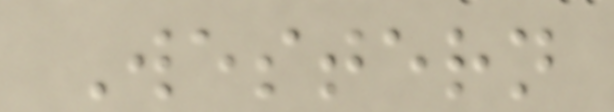Western
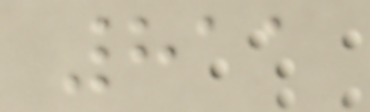811
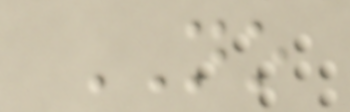NO
